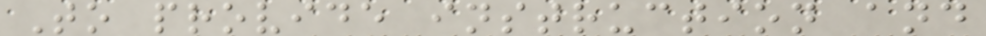To provide instruction and
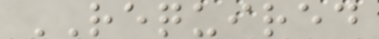REQUIRED
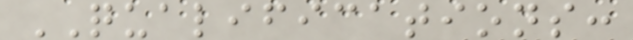QUALIFICATIONS:
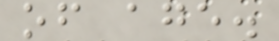of age.
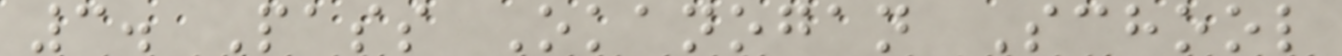3. Pass Okanogan School
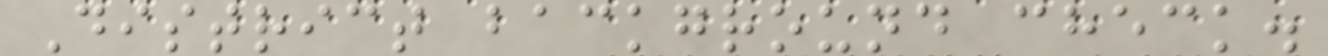District background check.
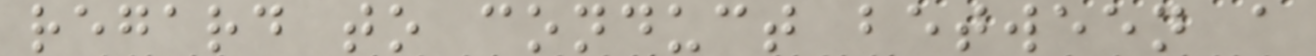regard to conduct between a
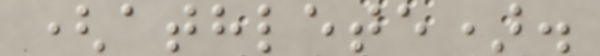(athlete).
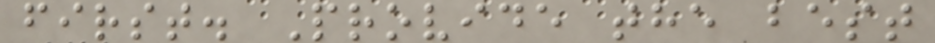first. Provide the best
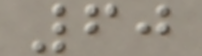60
